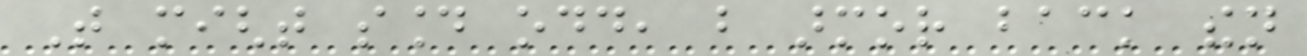That might sound odd, but armor back then
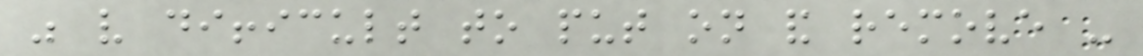was very difficult to put on and remove -
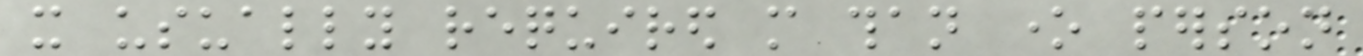it usually required more than one person
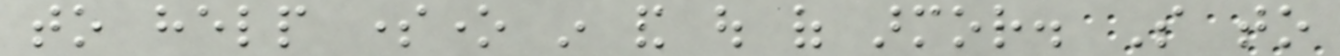to help someone in and out of armor. So to
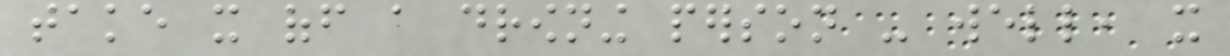take it off a drowning person - well, it
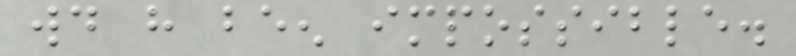would have been impossible.
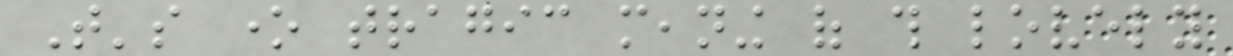That's one tragic meaning of this lovely
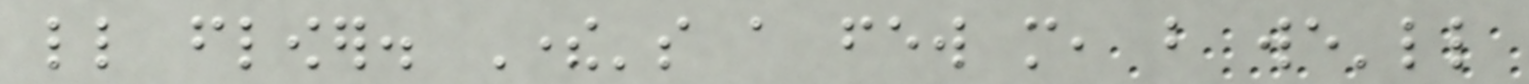little flower. There's a few more, but we'll
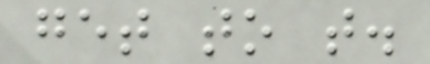get to that.
